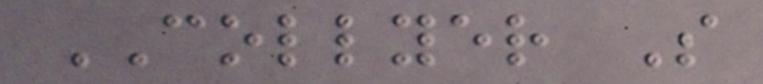COLLYER S
